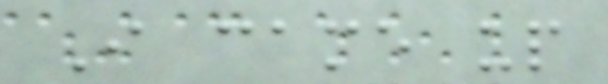I came up
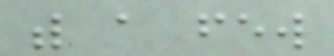with a few
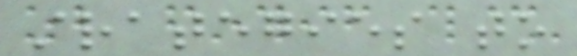strategies to
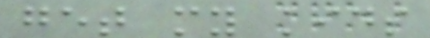get my kids
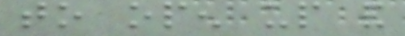to open up and
